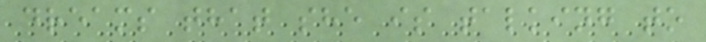dreams that she is talking to
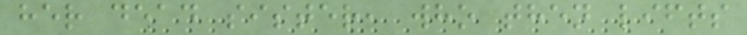her dead sister, who then lifts
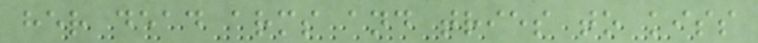her dead arms and tries to kiss
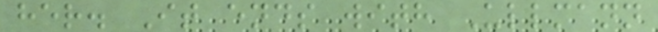her. It ends with Ullmann
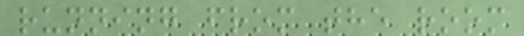running from the room
